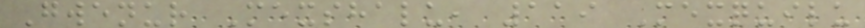Gwenur Mexshalu, 119 Mexquilu
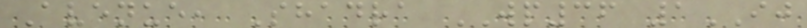Avenue, Shadra WP36 1IJ
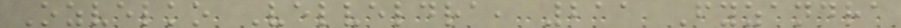Ozvelko Velveldra, 211 Fyzandra
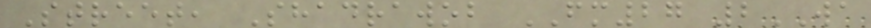Street, Shadrawob FM27 2WA
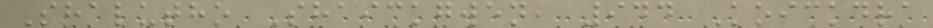Shalutho Shaickgwen, 944 Koickdra
